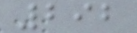292
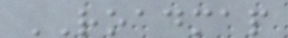ROADMAP
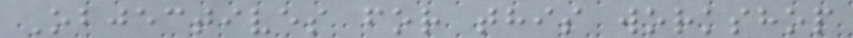Objectives for this workshop
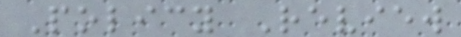Policy Review
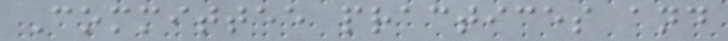Committee practices and
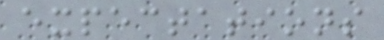expectations
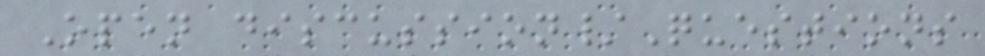Open discussion/Questions
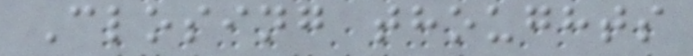Closing thoughts
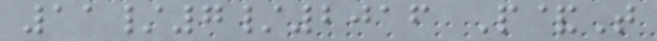11/7/2016 P&T
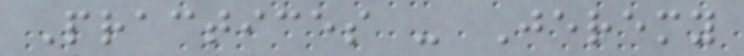Practices - Jeremy
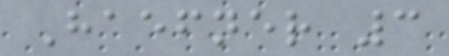Haefner 3
